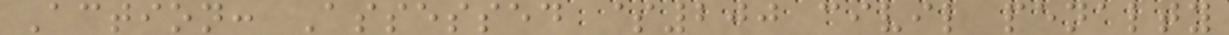Action: Assessed $200 civil penalty
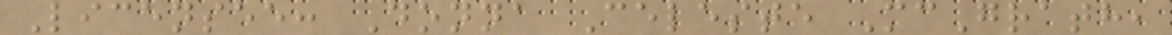Licensee: Donna Celeste McGrath,
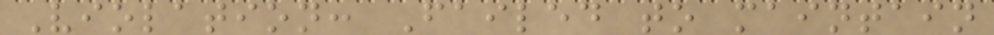Violation: Failed to maintain
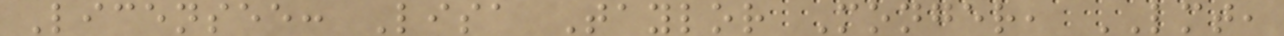Licensee: Lisa Taylor Monger, LMT,
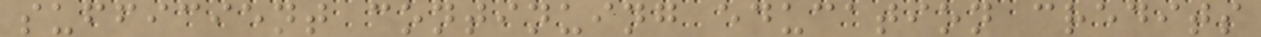sufficient continuing education credits
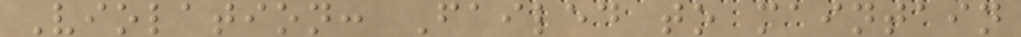Violation: Failed to maintain
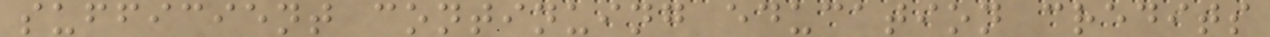sufficient continuing education credits
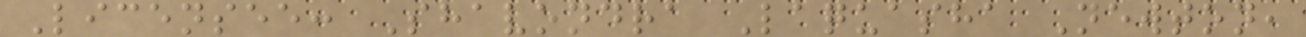Licensee: Shavondra Laquasha Newton,
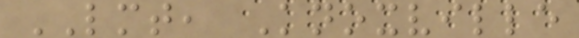LMT, Knoxville
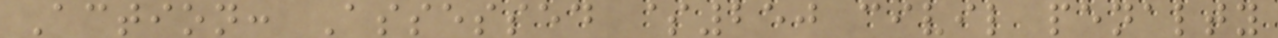Action: Assessed $250 civil penalty
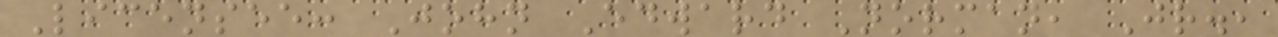Licensee: John Edward Norman, Jr.,
